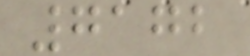7172
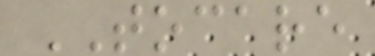TOCARE
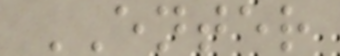ENTER
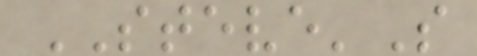STEVE'S
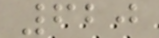620
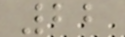22
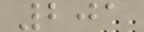201
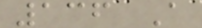136 A
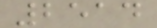2514
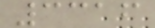3316
